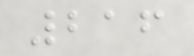216
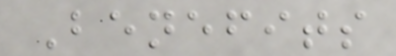Benefits
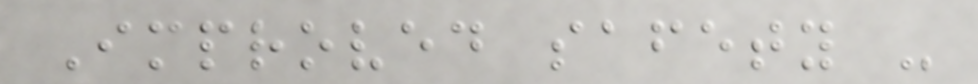Improved safety -
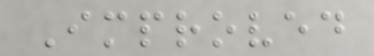Improved
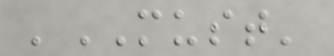'MUST'
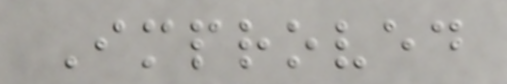Improved
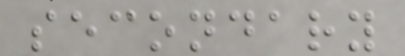secondary
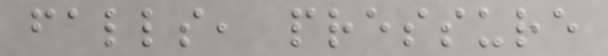falls, pressure
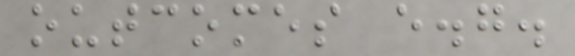outcomes e.g.
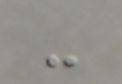-
